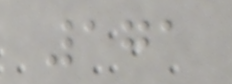171
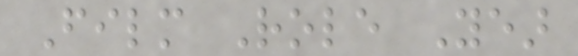Film Role Year
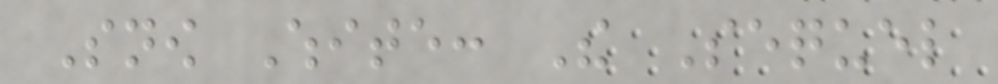Snow White: The Sequel
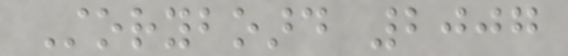Storyboard 2007
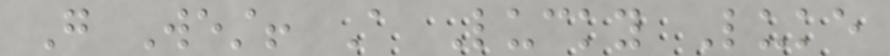Go West! A Lucky Luke
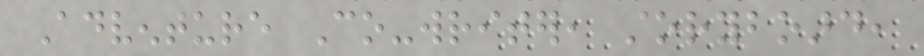Adventure Co-writer, storyboard,
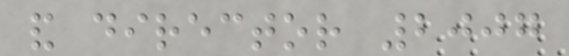and director 2007
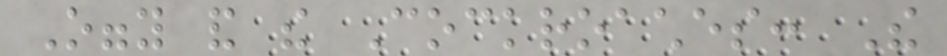Oggy and the Cockroaches: The
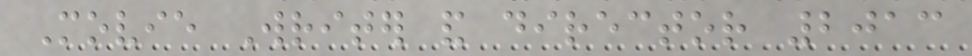Movie Writer and director 2013
